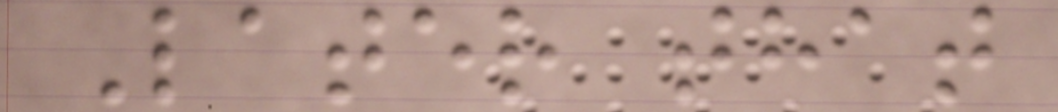Later that
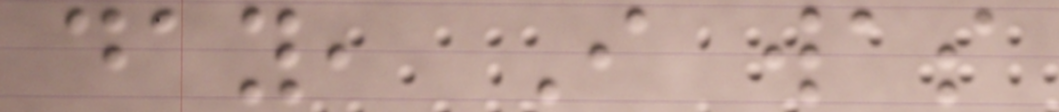day, I was
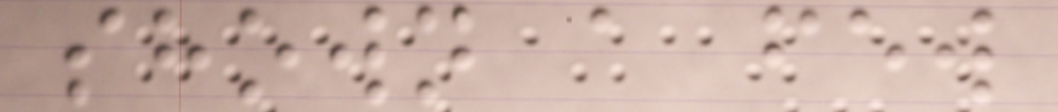shown a few
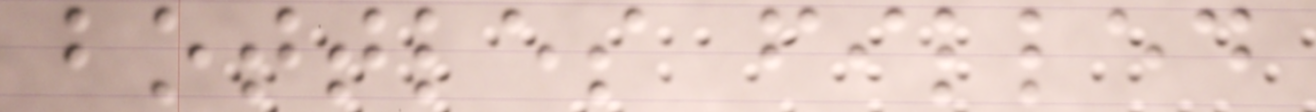bottles filled
